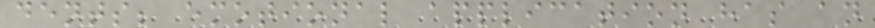dents; emotional application has an
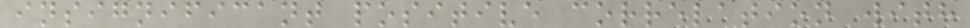insignificant positive correlation with
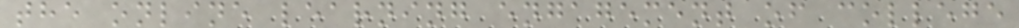the online learning engagement of college
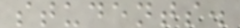students.
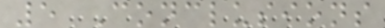5 Conclusions
